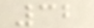32
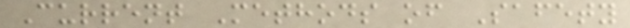Current Methods of Safety
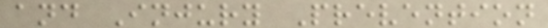and Injury Prevention
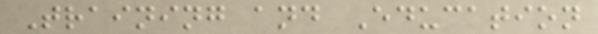Training and Education
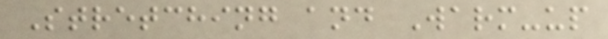Stretching and Warm-up
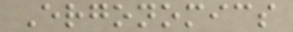Ergonomics
